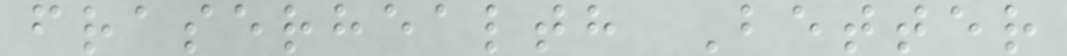fraserhealth Better
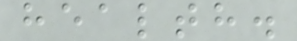health.
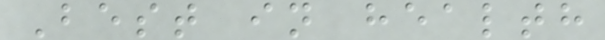Best in health
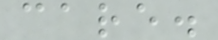care.
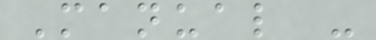Manual -
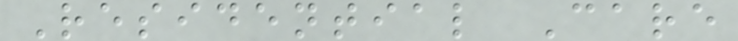Residential Care
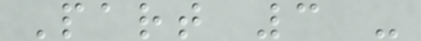Part 3 -
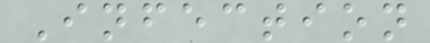Infection
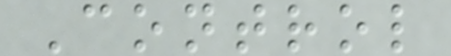Control
